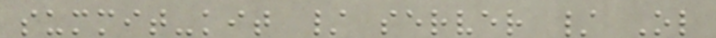summit-kit / server / Ol
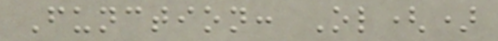Function: Ol()
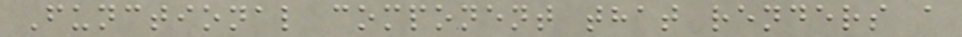Functional component that renders a
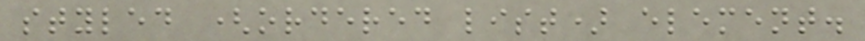styled (ordered list) element.
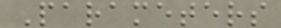Parameters
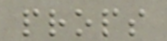props
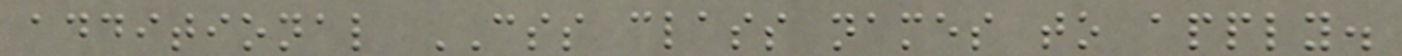additional CSS class names to apply.
